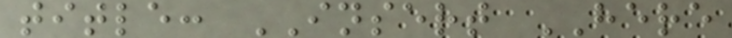title: INSERT HERE
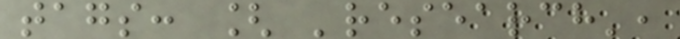tags: [ 'research',
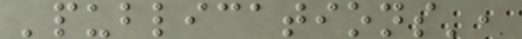'publications',
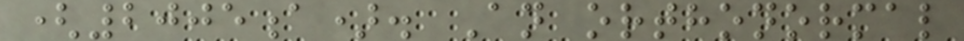(2005a). An orthonormal
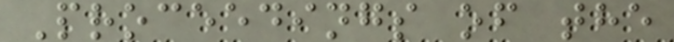Proceedings of the
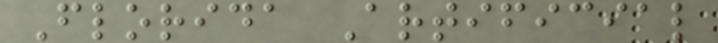Florida Artificial
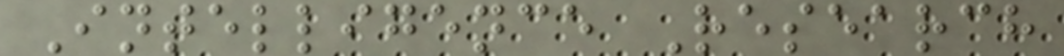Intelligence Research
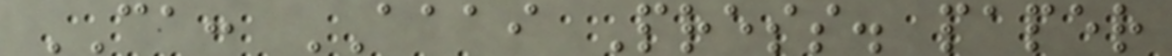CA: AAAI Press. paper
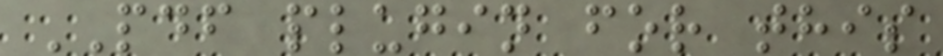PDF plugin for this
